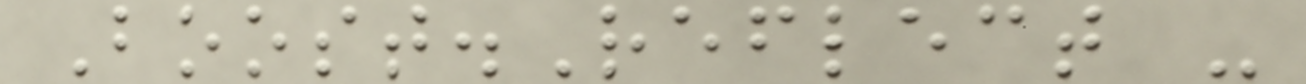Boost.Reflect -
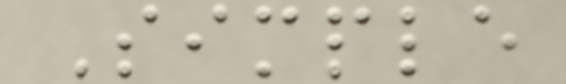Simple
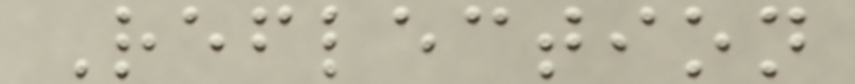Reflection
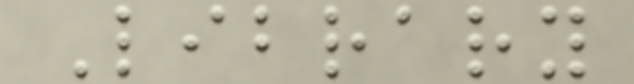Library
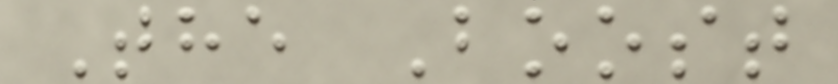The Boost
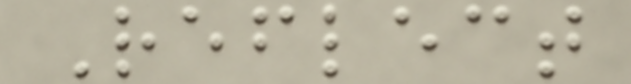Reflect
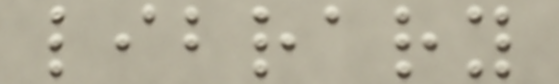library
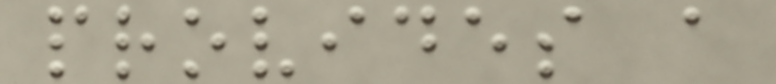provides a
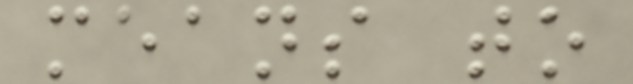means to
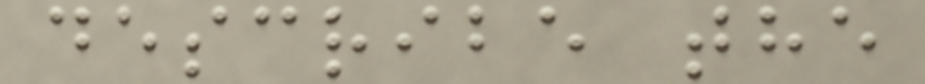describe the
